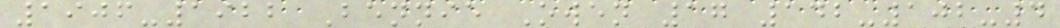1906-1922 Bennie Owen 17 142-102-4
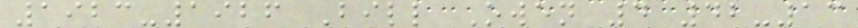1923-1926 Bill Owen 4 42-13
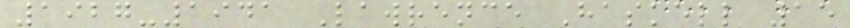1927-1941 Lawrence Haskell 15
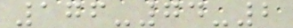176-74-2
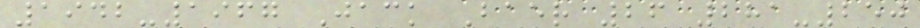1942-1967 Jack Baer 26 281-250
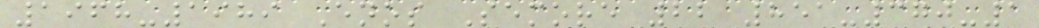1968-1989 Enos Semore 22 851-370-1
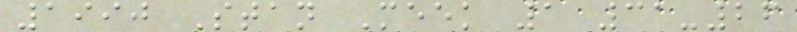1990 Stan Meek 1 31-26
